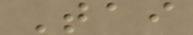Tai
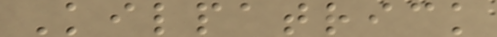Kilpatrick
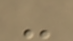-
